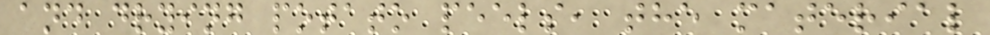and drying potato peels, the material
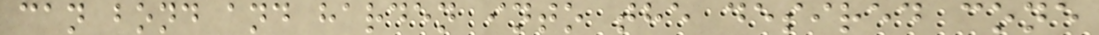can bond and harden into the desired cone
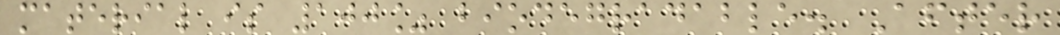material is 100% biodegradable. After
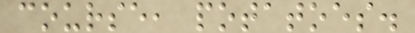course, potatoes.
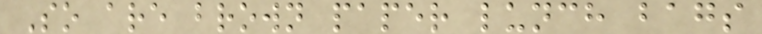So are brown paper lunch bags
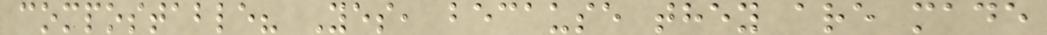compostable? Yes, because they are made
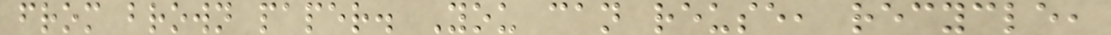from brown paper. You can reuse, recycle,
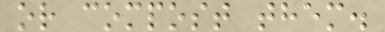or compost them.
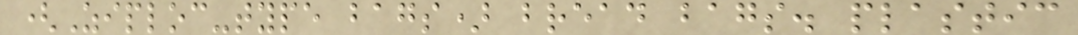(Ziploc-type bags) bread bags. plastic
